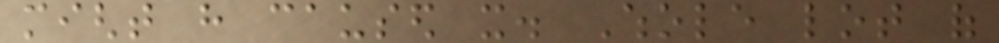might have caused it. Whole lot of
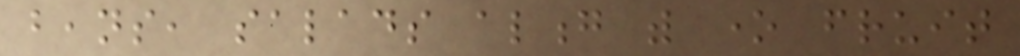beans, salads along with one fruit
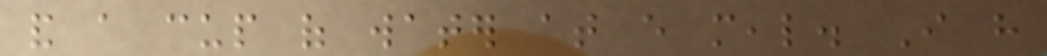and a cup of water at every meal. I have
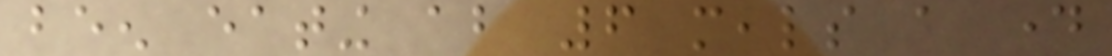been eating about 6 meals a day
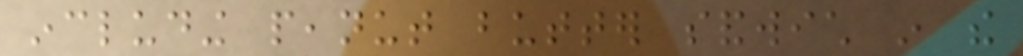including peanut butter sandwich in the
